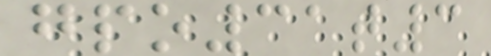gpo31t3
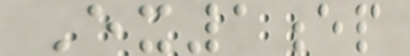Ex1ep
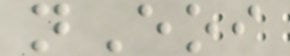nEoi
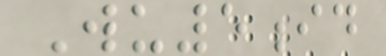Wu5id
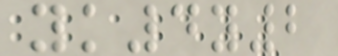yk4y2
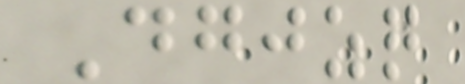Dgjzq
